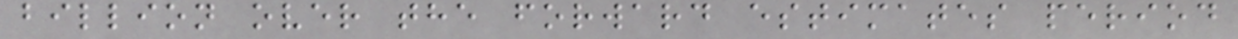billion over the forward estimates period
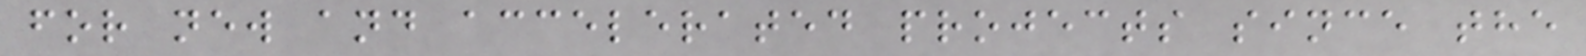for new and accelerated projects since the
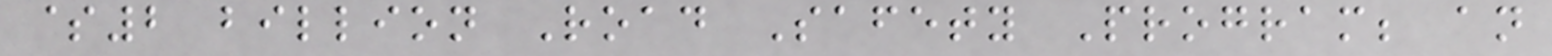$2 billion Road Safety Program; an
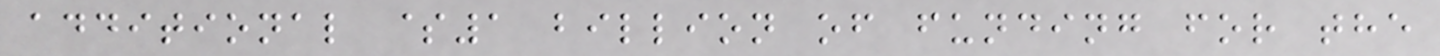additional $1 billion of funding for the
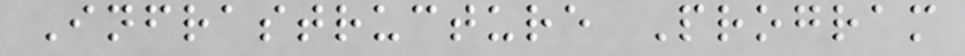Infrastructure Program
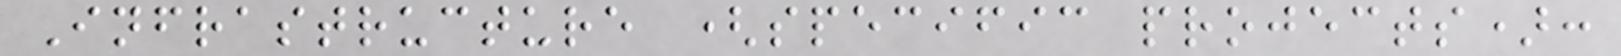Infrastructure (specific projects):
